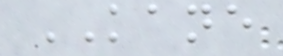KANE
